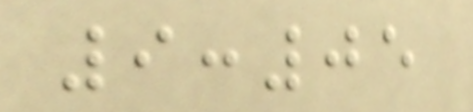9:05
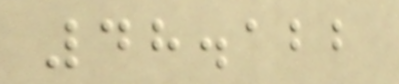48.122
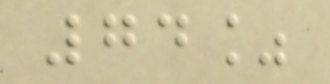74%
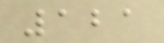121
